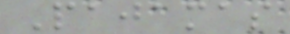Pajamas
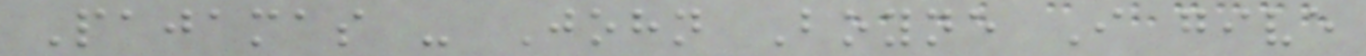Pajamas - John Boyne I give
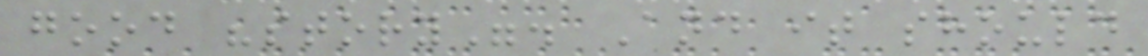good "story". And it should
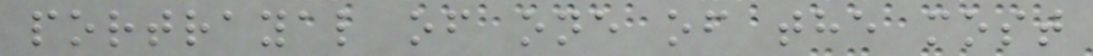portrayal of one of the most
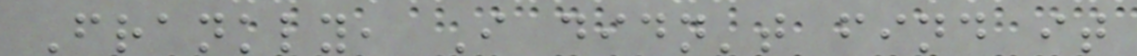Frankly, I didn't find it
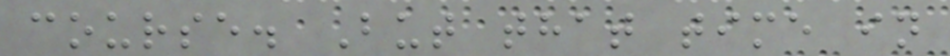course. But that time in
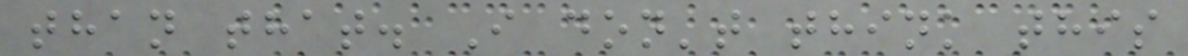than that. I don't think this
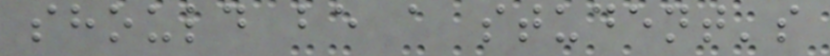should be a student's
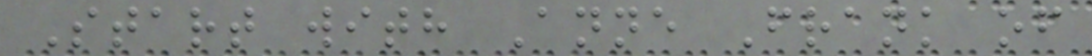Start with Anne Frank of
